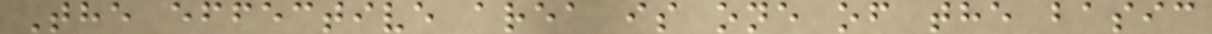The effective area is one of the basic
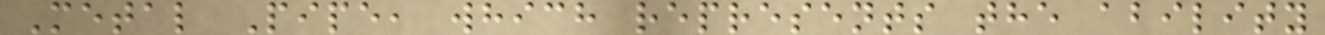Metal Pipe, which represents the ability
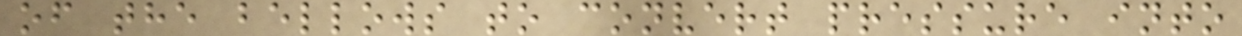of the bellows to convert pressure into
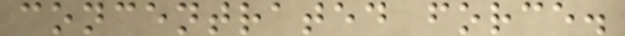concentrated force.
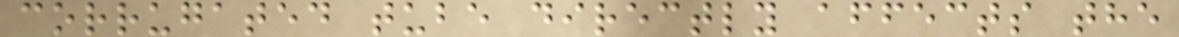corrugated tube directly affects the
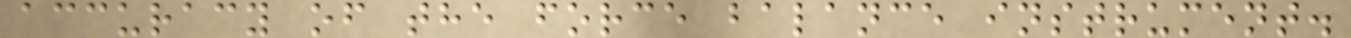accuracy of the force balance instrument.
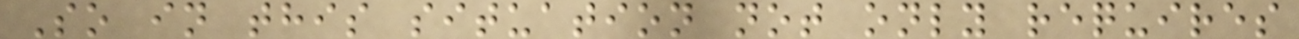So in this situation not only requires
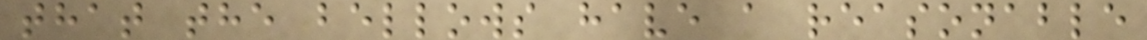that the bellows have a reasonable
